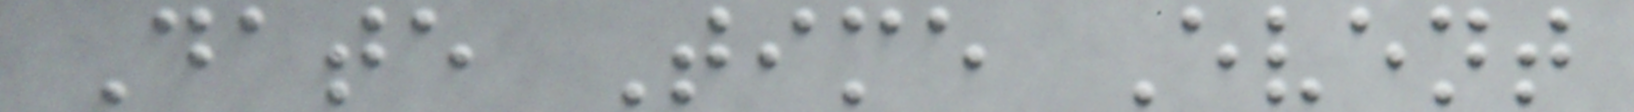Date Time Event
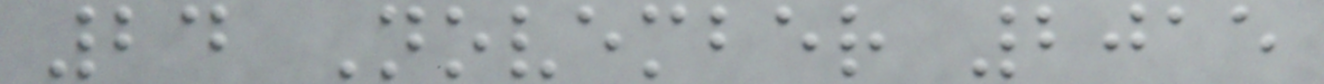24 November 2015
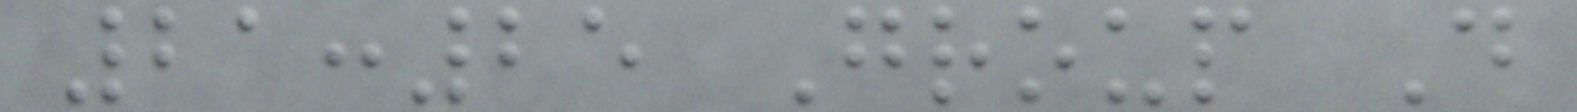21:25 Group D
